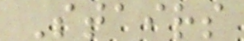Stairs
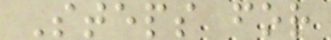Steps for
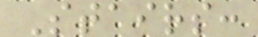Stairs:
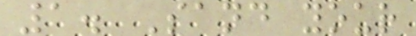1. Sand your
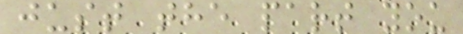just the part you
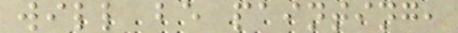will be painting,
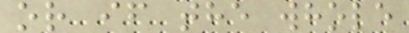or if the whole
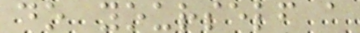do yourself a
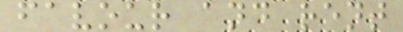favour and rent
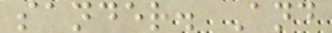sander. And
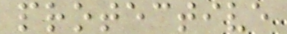protective
